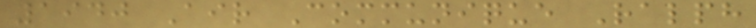1940 Air Communique Ralph
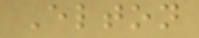Elton
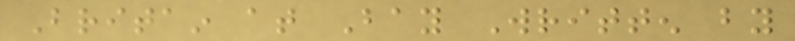Britain at Bay Written by
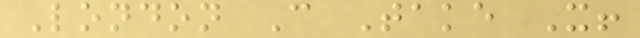London Can Take It!
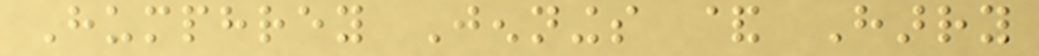Humphrey Jennings & Harry
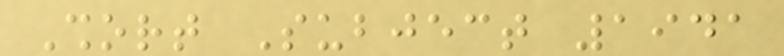Short Subject 1941
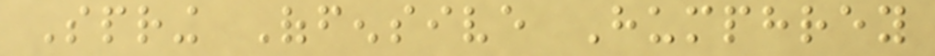Spring Offensive Humphrey
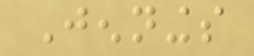Jennings
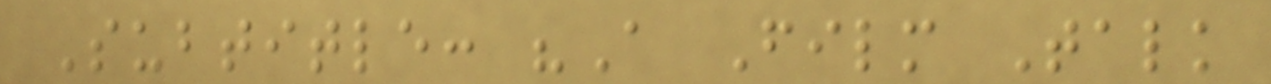Subtitle: "A Film Talk
